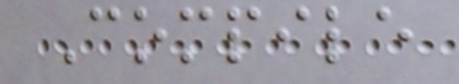Compile
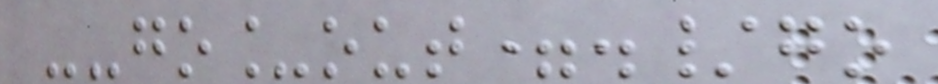--go_out=./go
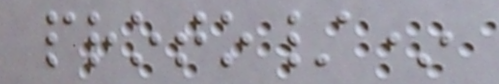proto/*
